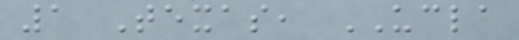1 Texas, UCLA
